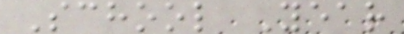School Year
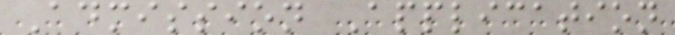Admission Application
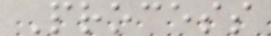Process
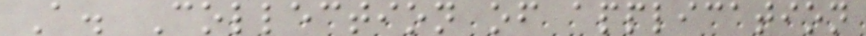A. Collection of application
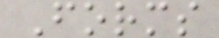Forms
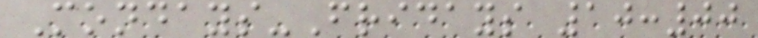Mondays-Fridays 10:00
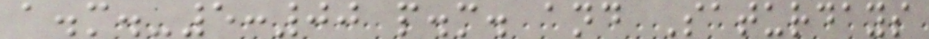a.m.-5:00 p.m. and Saturdays
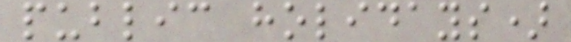public holidays)
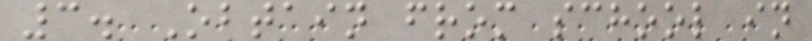3. Obtain from school in
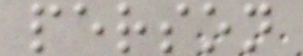person
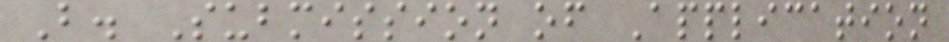B. Submission of Application
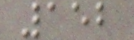152
